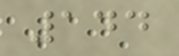144
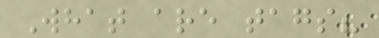What are tags?
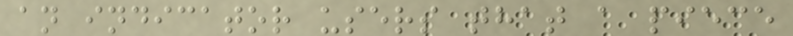an indicator users that a piece
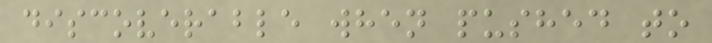discoverable when pushed to
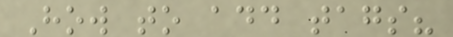How to add tags?
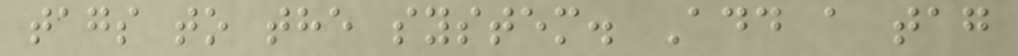tags to the system. Add a tag
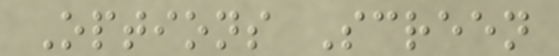Options Screen
